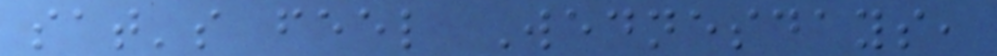sat's feel Wednesdays,
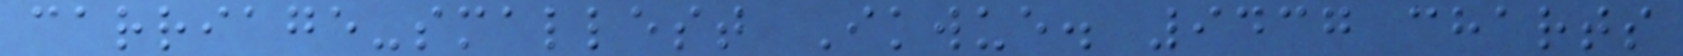carriage-smallest Ikwue. 9437 charts
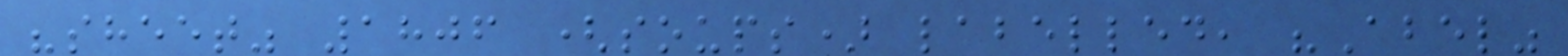"sheet" 1806 (soups) labelled, "Abel"
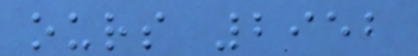ours 2952
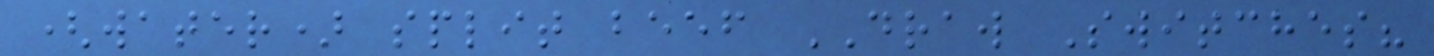(water) split beef DRAW Switches?
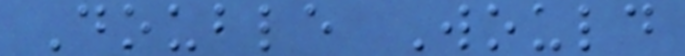Double Would
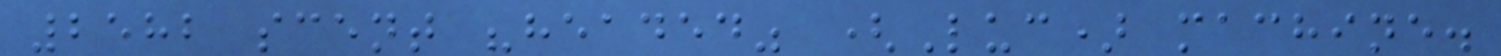2582 scent "headed" (Luc) machine.
